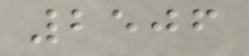2506
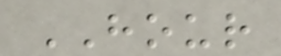HOUR
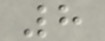8
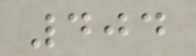404
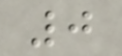0
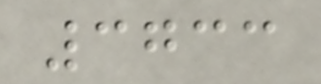3733
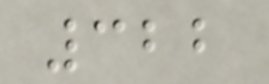322
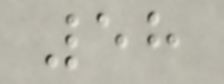58
